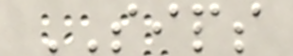SIPS
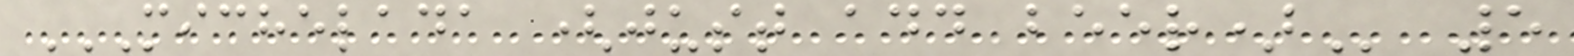MICHELADA (JUST ADD BEER) 5
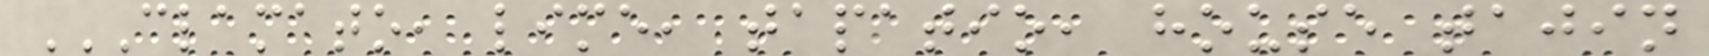CLAMATO, LIME, TAPATIO, HOUSE TAJIN
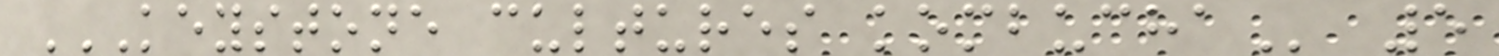KEYSTONE CULTURES KOMBUCHA 5
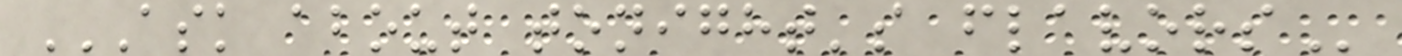ASK ABOUT TONIGHT'S FLAVORS
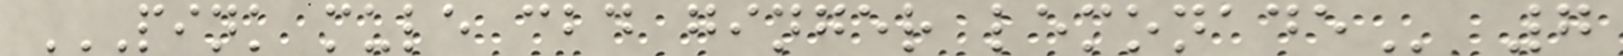PINK MULE CBD GINGER LEMONADE 7
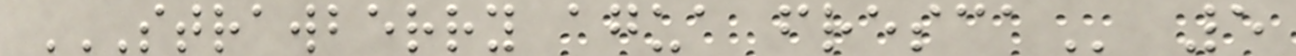STRAWBERRY AGUA FRESCA 5
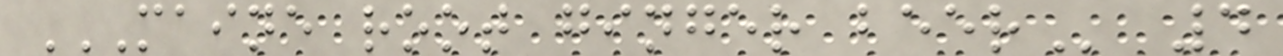MAINE ROOT GINGER BEER 4
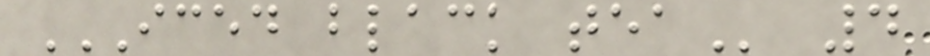ICED BLACK TEA 4
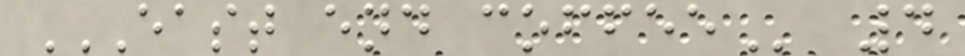EAST END COFFEE 4
